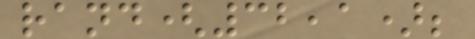rand(32,1);
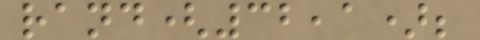rand(32,1);
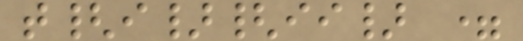t{i}{ii} =
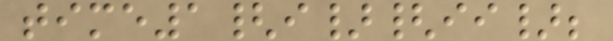time1{i}{ii};
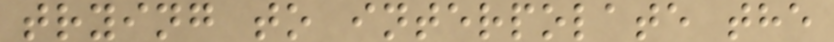trying to interpolate the
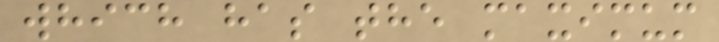which has the maximum
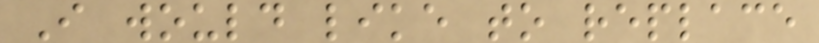I would like to replace
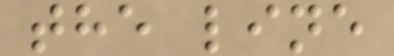the line
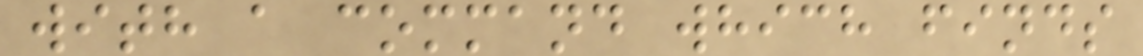with a command which finds
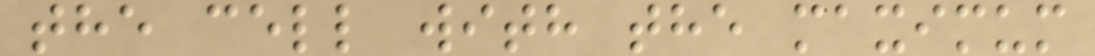the cell with the maximum
